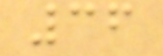36
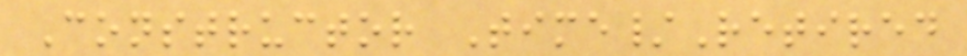Constructor Time/Retired
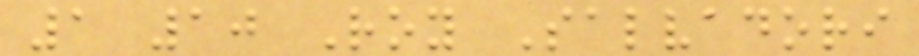1 10 Roy Salvadori
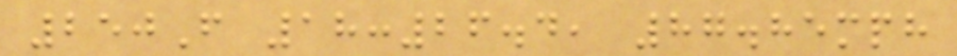250F 18:26.4, 87.85mph
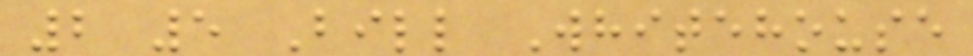2 5 Bill Whitehouse
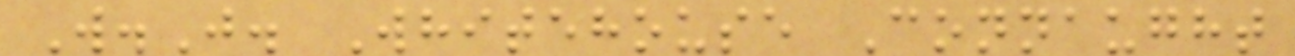W.J. Whitehouse Connaught
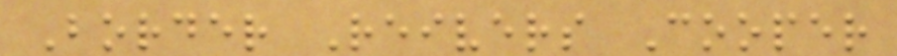Border Reivers Cooper
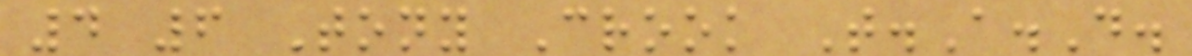4 6 Tony Crook T.A.D.
